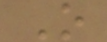O
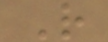R
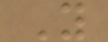Y
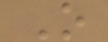O
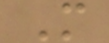M
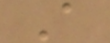A
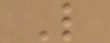L
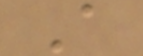A
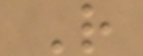R
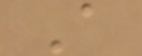A
